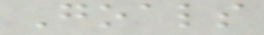Goals
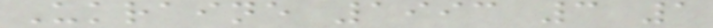Ukraine 1993 3 1
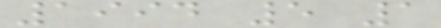1994 5 1
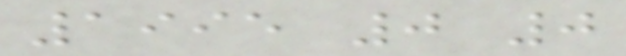1995 0 0
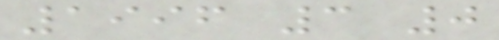1996 3 0
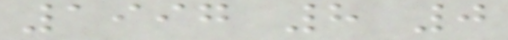1997 8 0
